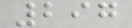297
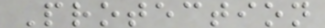Protection
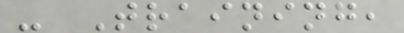- Training,
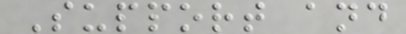Support and
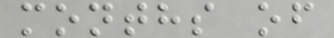months of
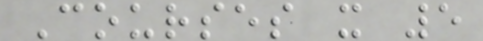Courses x 5
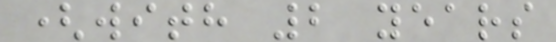(with 2 years
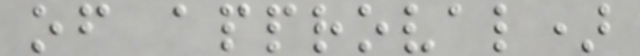of approval)
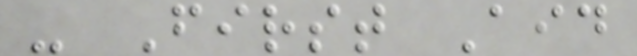- First Aid
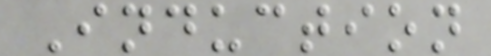Induction
